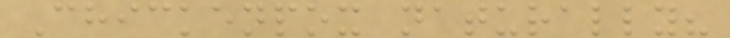Chickenpox naturally?
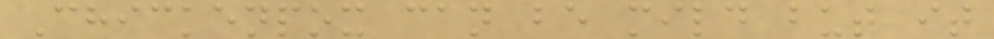Chickenpox can be mild but it
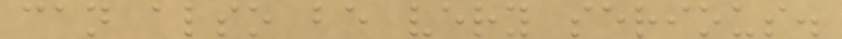can also be very serious.
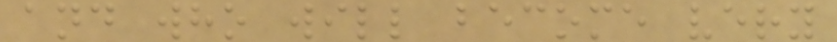and who will become very
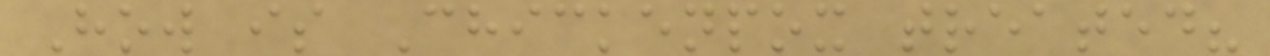How is Chickenpox treated?
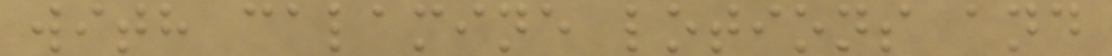with calamine lotions and
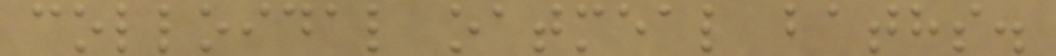colloidal oatmeal baths.
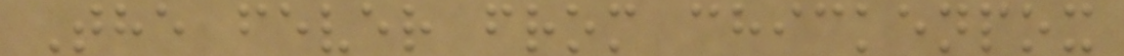The fever from chickenpox
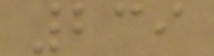239
